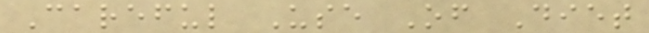Careful Use Of Diet
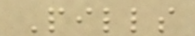Pills
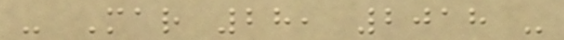- Mar 28, 2018 -
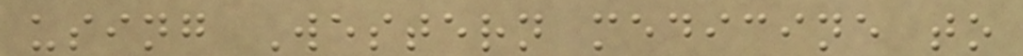using Western medicine to
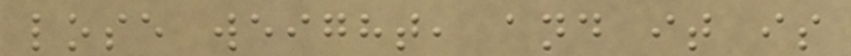lose weight, and it is
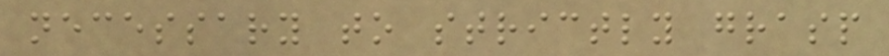necessary to strictly grasp
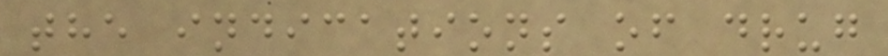the indications of drug
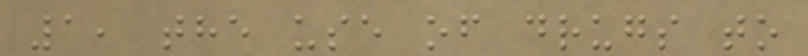1, the use of drugs to
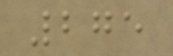275
